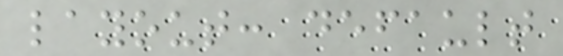layout: default
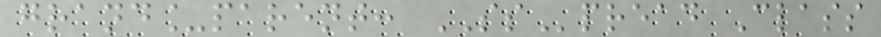grand_parent: SSpread Class
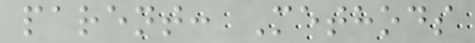parent: Methods
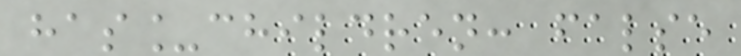has_children: false
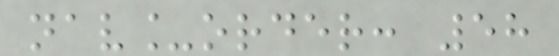nav_order: 58
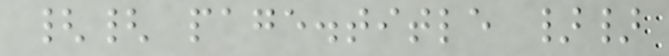{{ page.title }}
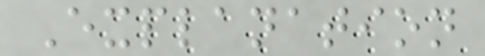Explanation
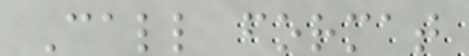Call format
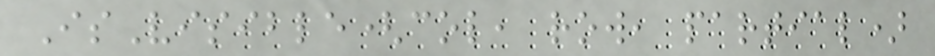IsVisible(col, row, partial)
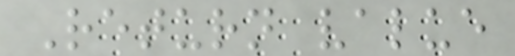Return value
